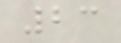23
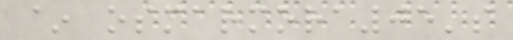~ osmarmora05's
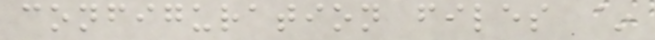configuration files ~
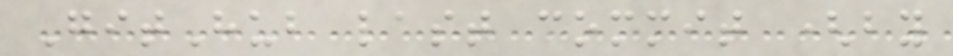GitHub last commit (by
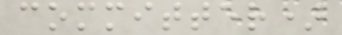committer)
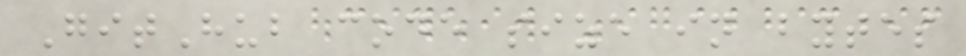GitHub code size in bytes
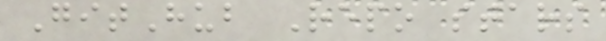GitHub Repo stars
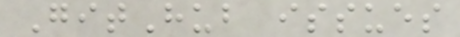GitHub issues
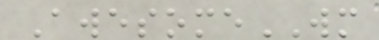AwesomeWM
